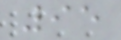95
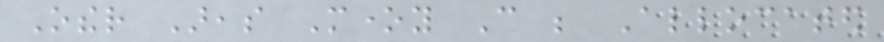Other Areas Money Can be Allocated
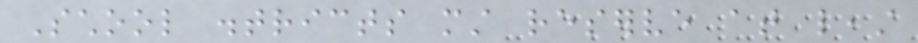School districts must reserve at least
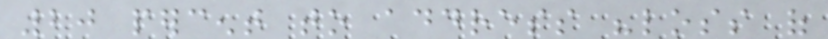20 percent to address "loss of
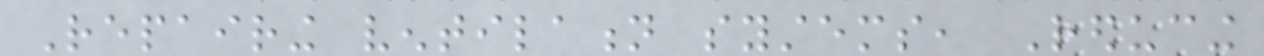Repairing ventilation systems, Reducing
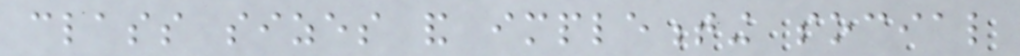class sizes and implementing social
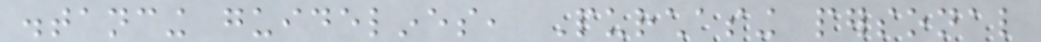distancing guidelines, Purchasing personal
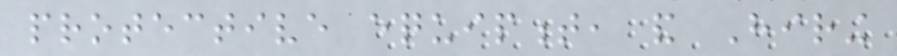protective equipment, and Hiring
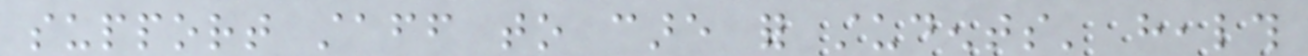support staff to care for students' health
